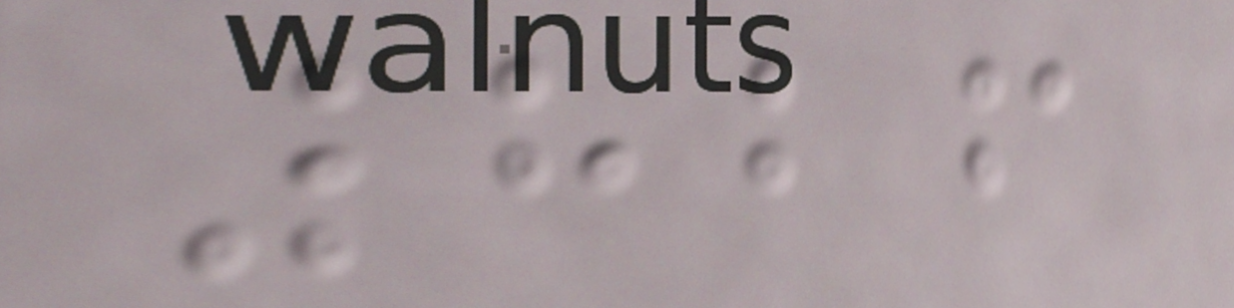826
